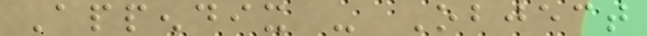Appendix - Object
